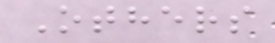Others
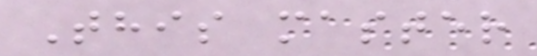This master
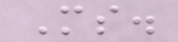Ms.
